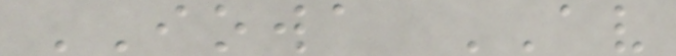IOWA AV
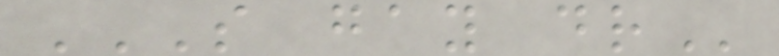S GAY DR
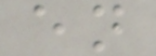en
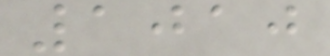1010
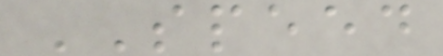SPEED
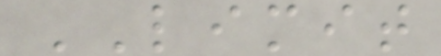LIMIT
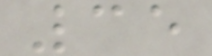35
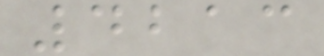4213
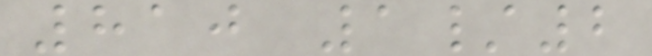810 1/2
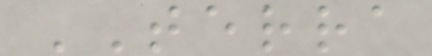TERRA
